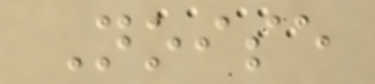Noise
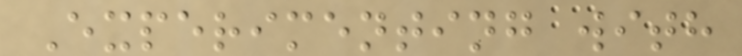Experimenting with
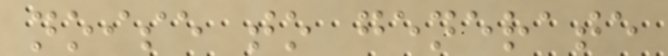noise to generate
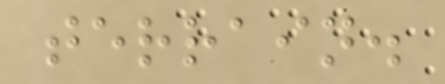terrain.
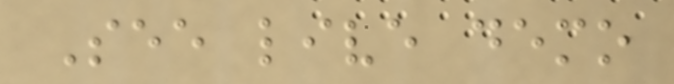See live demo
